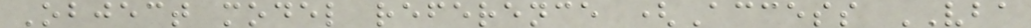Object model reference (Access VBA
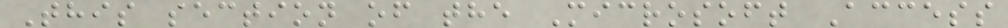This section of the Microsoft Access
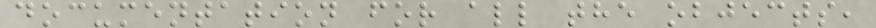documentation for all the objects,
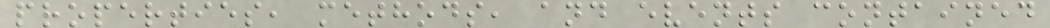properties, methods, and events contained
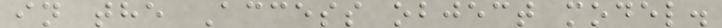in the Access object model.
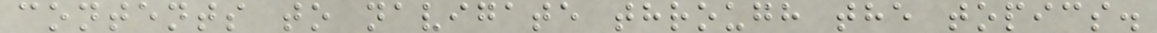contents to navigate through the topics.
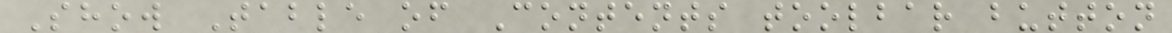Show Table of Contents toolbar button
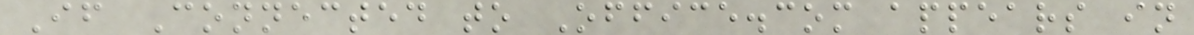If Connected to Office.com appears in
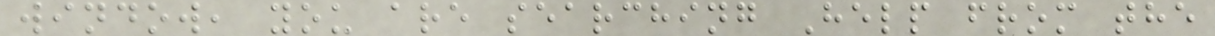window, you are searching Help from the
